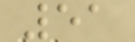51
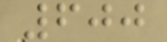600
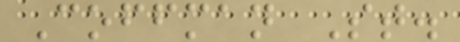Coffman St.
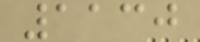1130
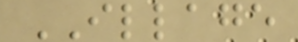ILLAGE
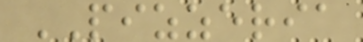PIZZERIA
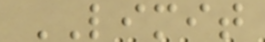LIMIT
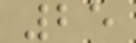25
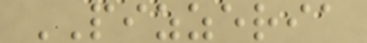PIZZERIA
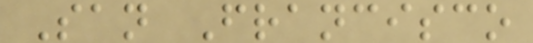San Francisco
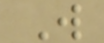W
